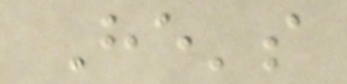He's
